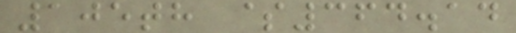105th $364.14
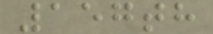157th
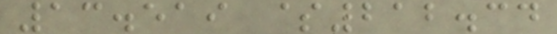13.519 $212.34
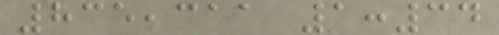835,311 1:34
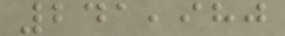241,980
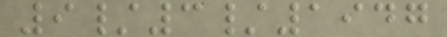9/3/1947
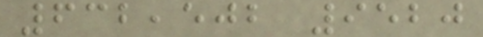632,502 9520
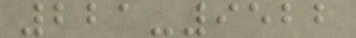221-9522
